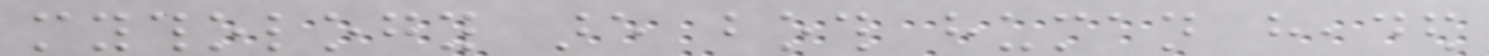mythology are both human headed
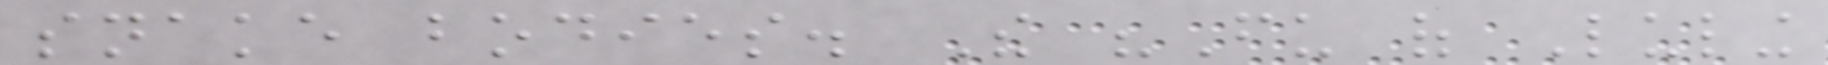snake bodies. The "Fu of Luling
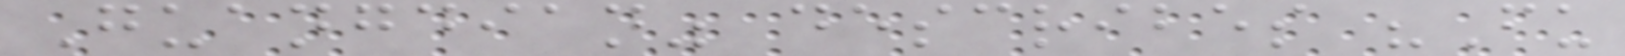Guangdian" describes "Fu
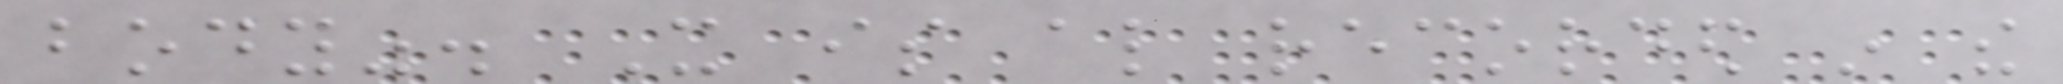body". It is also recorded in the
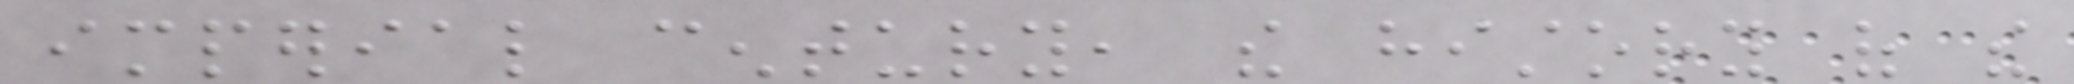imperial century, the history of the
